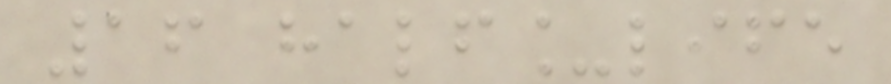16 half_life
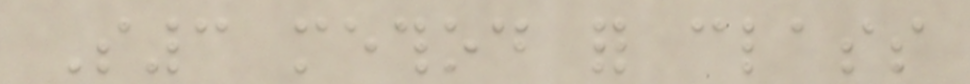S3 method for class
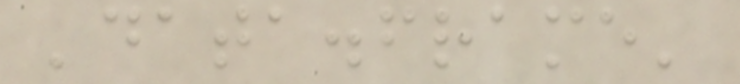'data.frame'
